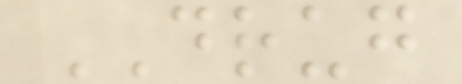DRUG
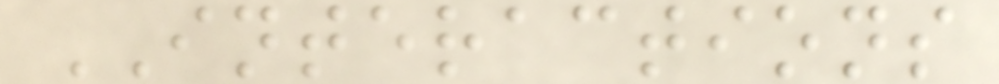INTERACTIONS
